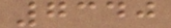7340
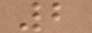2
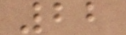22
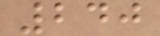240
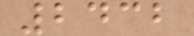2432
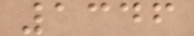1346
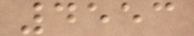4553
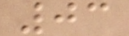03
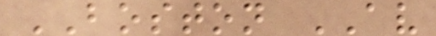BOSTON AV
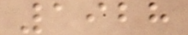1928
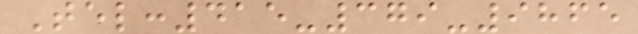Tel:415-379-9865
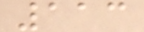113
